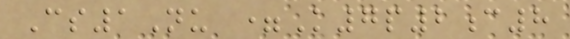Cs1Nu =K7p2c8
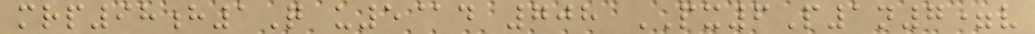mrp98h1Q u5@d 708 PX6P1n7=v
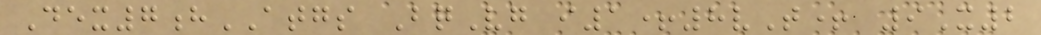Dex7hATGS BqVg i1+8vT+ 9X2
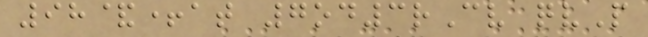98&+at 7od3rCv qvP
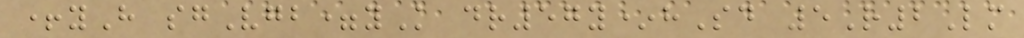+yH sgVgb=yK dr57y*hSd 5R2Lm
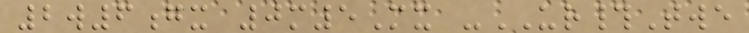2w6gx 0m5Mx -UR#Twe
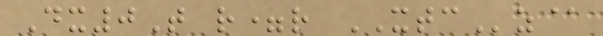Dx0T r=r XTCz@
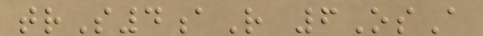trS4aR 6OsA
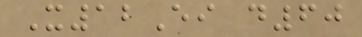X12Ei d60
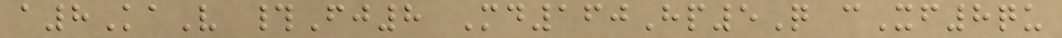a8KaV #Fj8 Md160Hp5Q cXf8qu
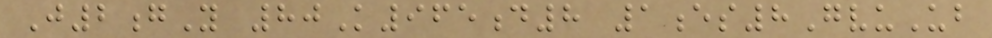J2gY 80K965d8 1es8GvuUb
